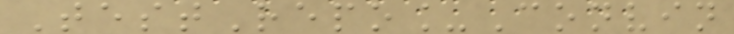TestRepo_Convin
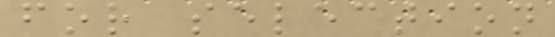for selection
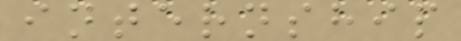internship
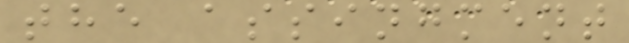the assingment
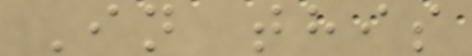In this
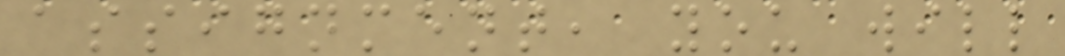assignment, you will
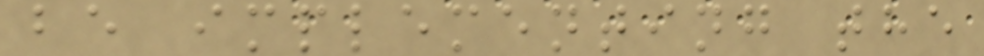be implementing the
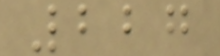227
